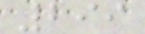299
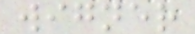wigner
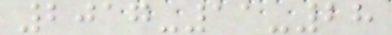2017-11-28
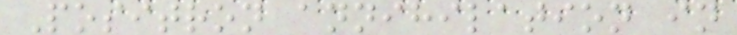Positron annihilation in
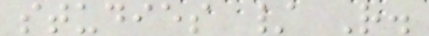studies / R.
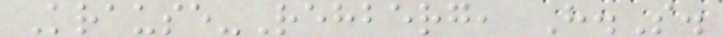Krause-Rehberg, H.S.
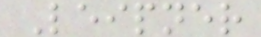Leipner
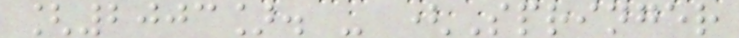[2003]. - (Springer
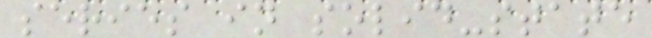series in solid-state
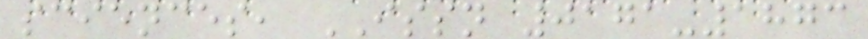sciences, ISSN 0171-1873
